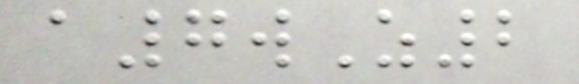a7wZ2
